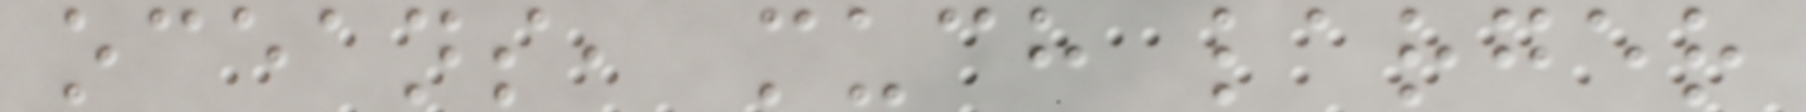oceans, much larger
